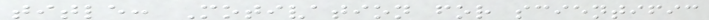title: Motivation for scientific
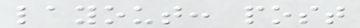layout: post
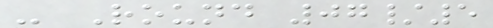- Round 07/5
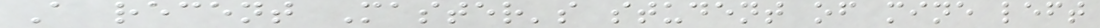A recent Master's student of mine left
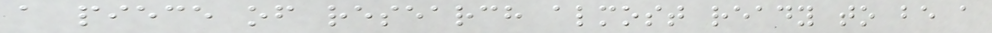a piece of research almost ready to be a
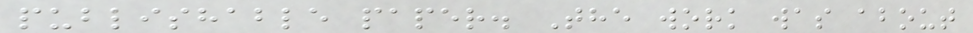publishable paper. The work was about
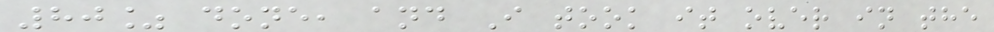80% done, and I took it over in the
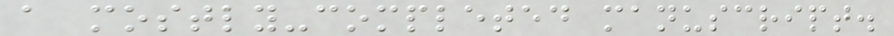a mostly-completed manuscript.
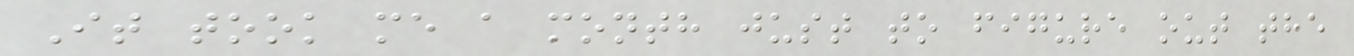It took me a month just to figure out the
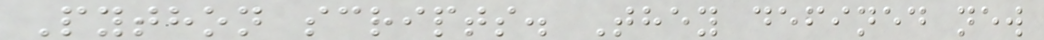Python scripts. They defined new
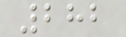282
